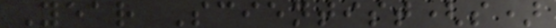Year Scientist(s)
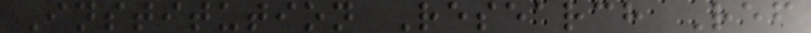Institution Research Ref
